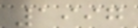1997
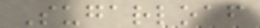Sugarloaf
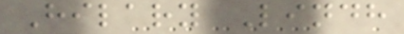Hilary Lindh
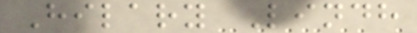Hilary Lindh
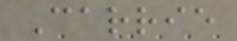Carrie
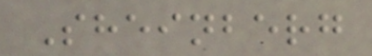Sheinberg
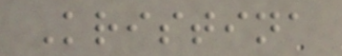Kristina
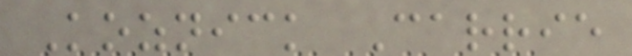Koznick Carrie
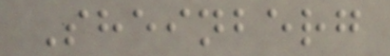Sheinberg
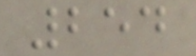254
